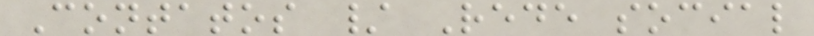Contatos / Rede social
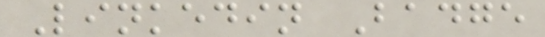Linkedin Badge
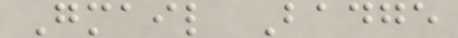Gmail Badge
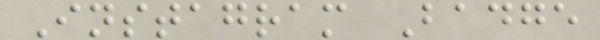Instagram Badge
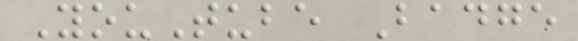YouTube Badge
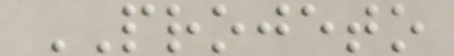PROJETO
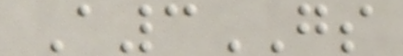A3GS
